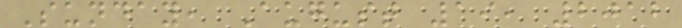Sunday, August 19, 2012
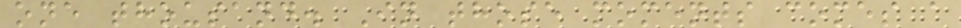one thousand. In those moments comes a
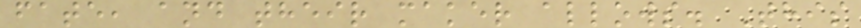fate, and their maker allows. This
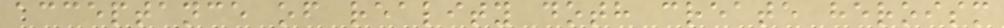acceptance of reality doth create heroism
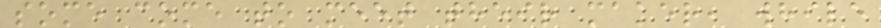some come to meet their maker, while
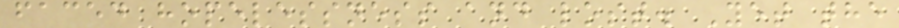faced hopelessness and lost. Yet the
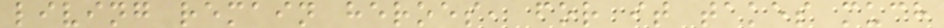living remain heroes, for it takes much
